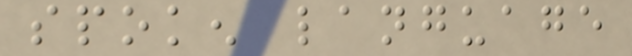spoken language
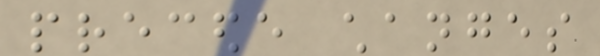precede changes
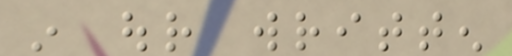in our written
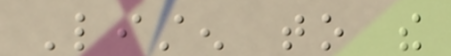Listen to the
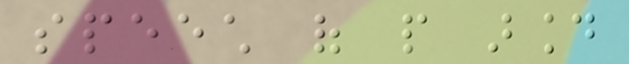speech of people around
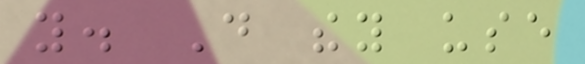you. Do they use
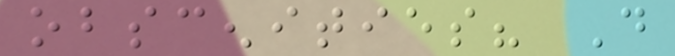obscenities? Do
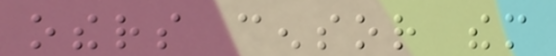others censor them
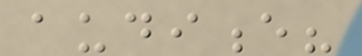audience?
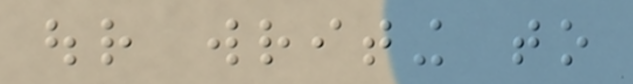our writing to
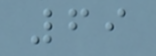69
